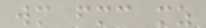wm fmc mz
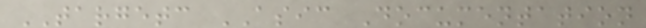TARGETC ASIC Documentation
